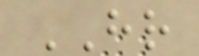HR
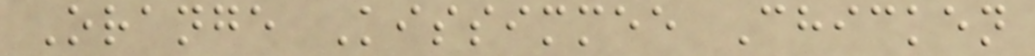Orange Kissimmee Chicken
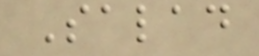Salad
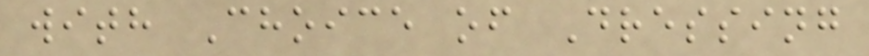with Choice of Dressing
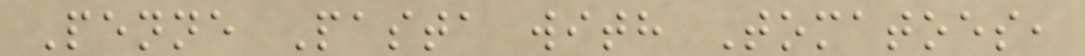Penne Pasta with Tomatoes,
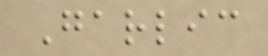Garlic
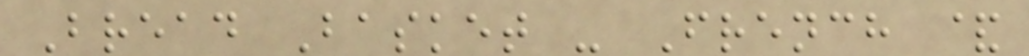Bread Basket - French &
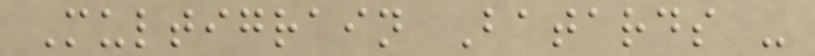Multigrain Batards -
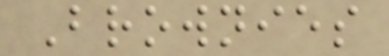Brownies
